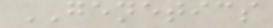GENETICS
